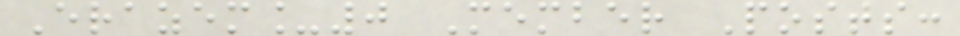Erazem_0 Member Posts:
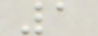1
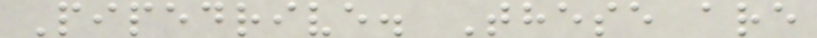Pipedrive. These are
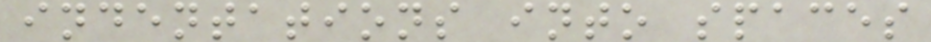indentations into spaces
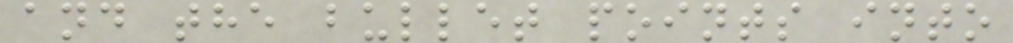and the bullet points into
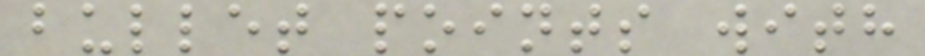bullet points with
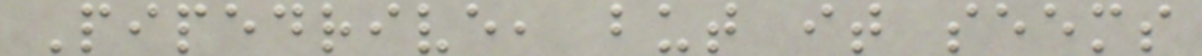Pipedrive, but it seems
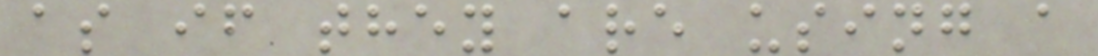as if they are using a
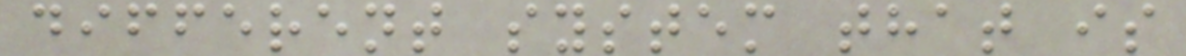different system that is
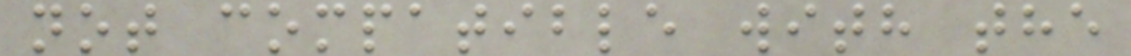not compatible with the
